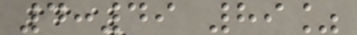4:49 89%
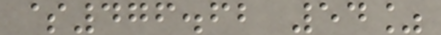$476.62 54%
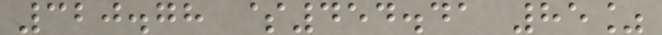320.78 $454.41 85%
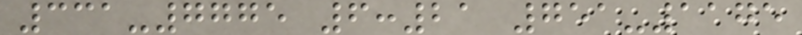331-7775 6:21 751-1175
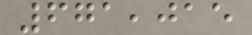671,015
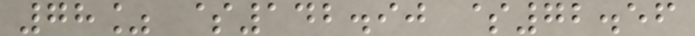78% $142.90 $72.56
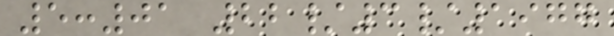5:01 22/3/1977
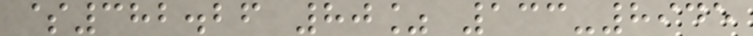$382.26 80% 133-8945
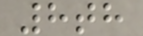8th
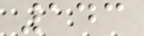143
